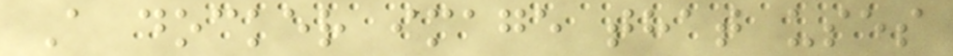A docker image that uses
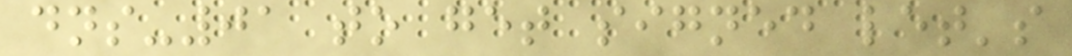dns-01 to get signed let's
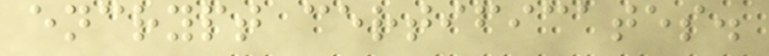encrypt certificates.
